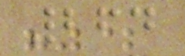264
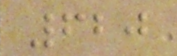620
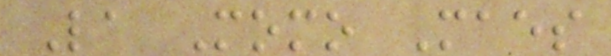La Momo Maes
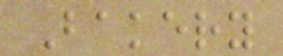Bakery
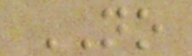NO
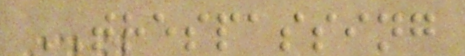TRESPASSING
